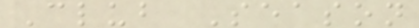Club Season
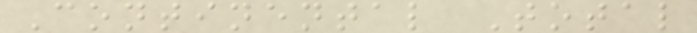Continental Total
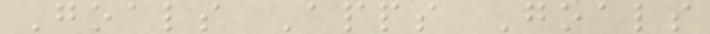Goals Apps Goals
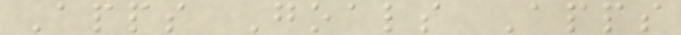Apps Goals Apps
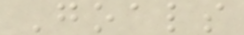Goals
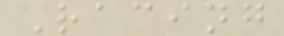Racing
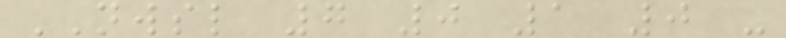NWSL 7 0 1 0 -
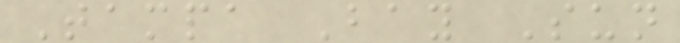Tampa Bay Sun
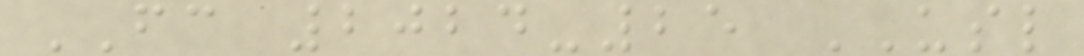FC 2024-25 USL
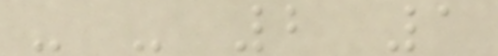- - 2 1
